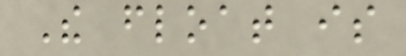The float is
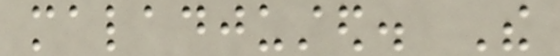maladjusted. The
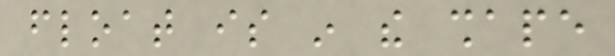float is in the shape
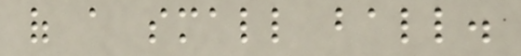of a small ball.
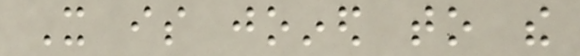It is joined to the
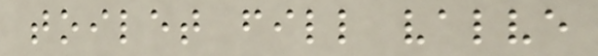toilet fill valve
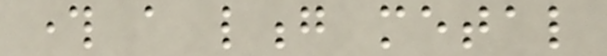through a long metal
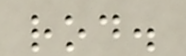rod.
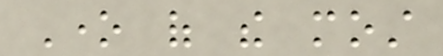One of the most
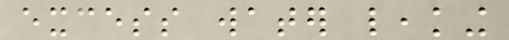excess water leaking
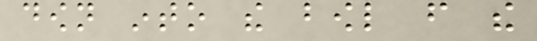down into the bowl from the
